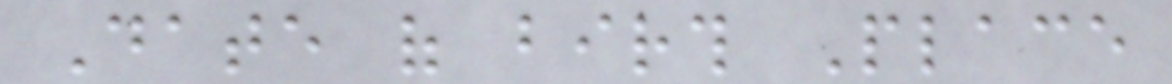Date of birth Place
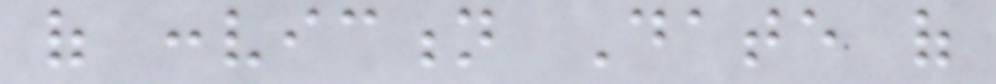of conviction Date of
